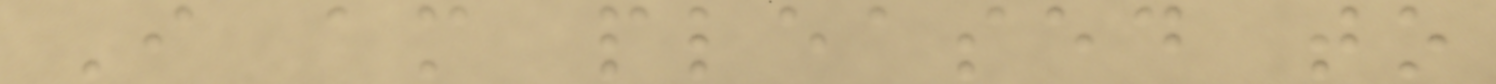I am pleased to
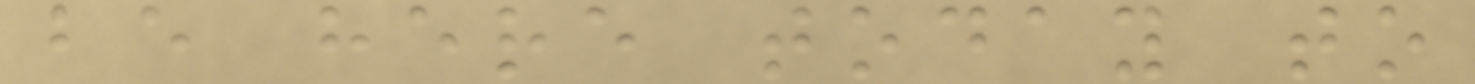be here today to
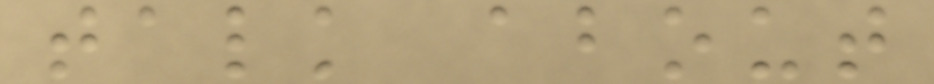talk about
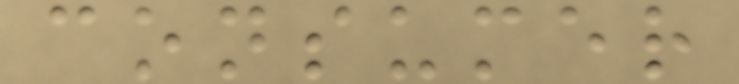consumer
